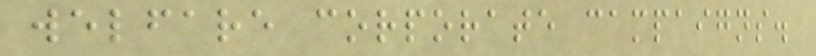welfare corporate campaigns.
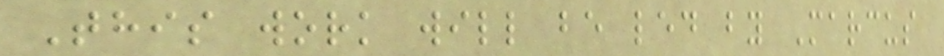This work will be led by Marcus
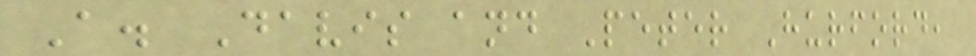A. Davis and Peter Hurford,
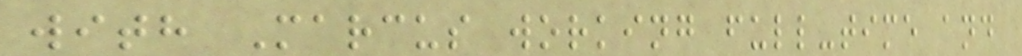with Marcus working full-time and
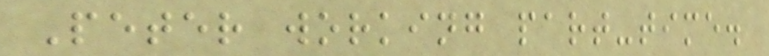Peter working part-time.
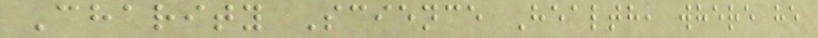Charity Science Health, where he
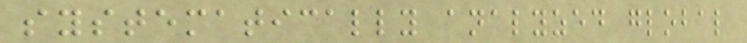systematically analyzed global
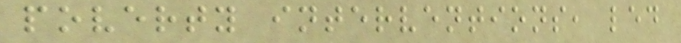poverty interventions, led
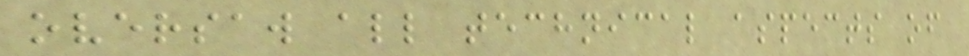oversaw all technical aspects of
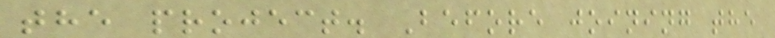the project. Before joining the
